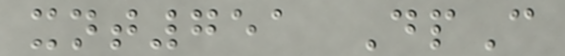xnt751 DpC
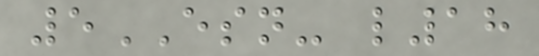5ESN- l18
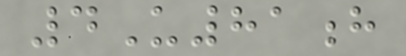4U81h
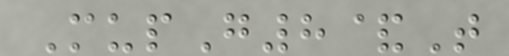MupG8&T
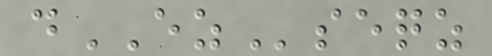dEZseqz
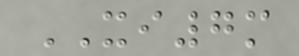XI7m
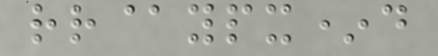rr@ypx*d
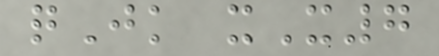qJk xX7
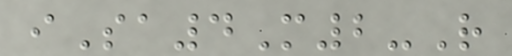iSa4M2-R
